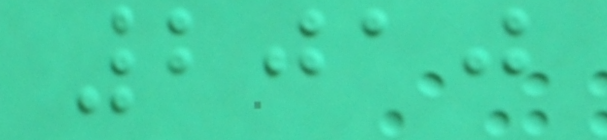2010
